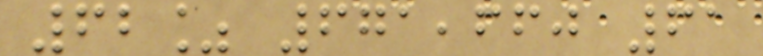62% 671,660 61
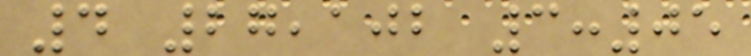4 27,102 3:05
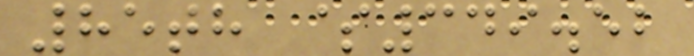85th $349.52
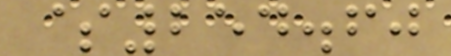$254.60
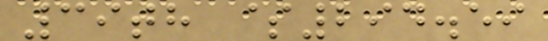39th $294.59
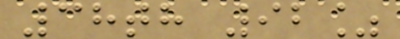38th 92%
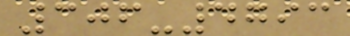306-4793
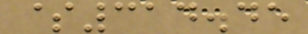$314.45
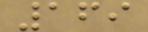169
